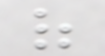of
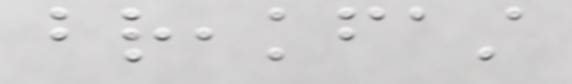breakfast
